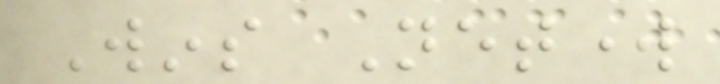Wins Network
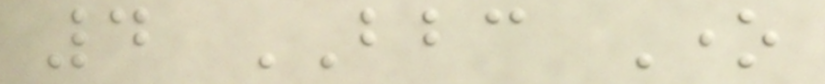4 BBC One
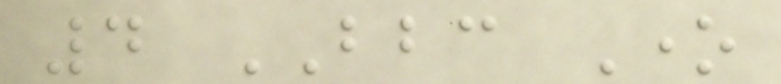4 BBC One
